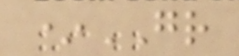*GR
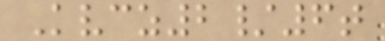Kvcz2/6t
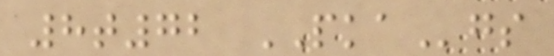8t72 PKAgs
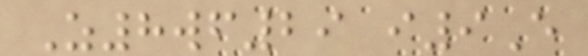Z8wf29 i9E
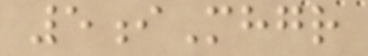5iMhgr
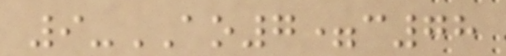9-AO7=c78
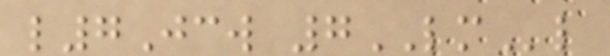l7Jcw 7LMl
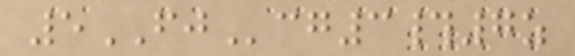5FJcg3#7z
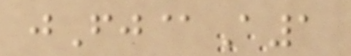jFj@A1
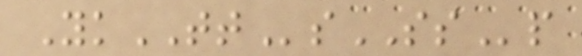YkTTsSSp
